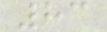83
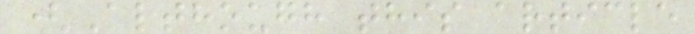(Although this article
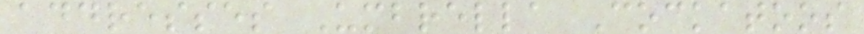addresses Umbrella Cockatoos
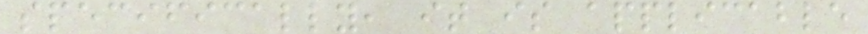specifically, it is applicable
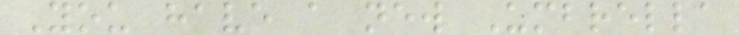You have a new Umbrella
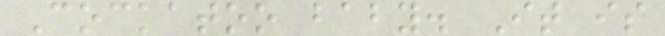Cockatoo baby. It is
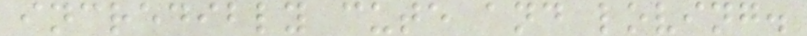incredibly cute and loving.
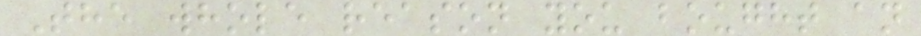The whole reason you bought an
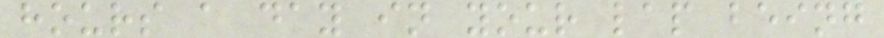hours a day in your lap being
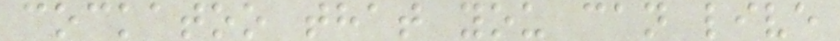cockatoo that you can live
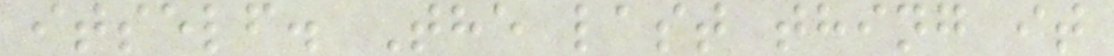itself. The last thing it
